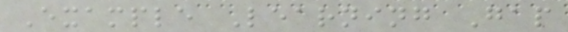Example Learning Gap
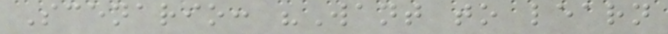Scenario: "Want to learn
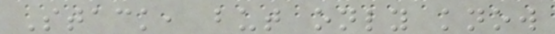Stack, but only know
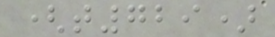(t729)
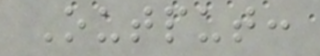Output:
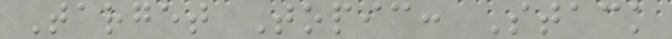Target Topic: Stack
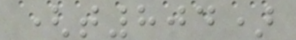(t804)
